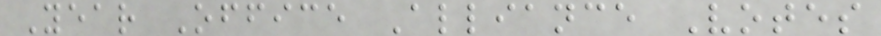Year Office Alliance Votes
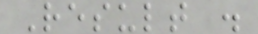Result .
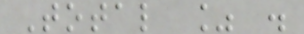Total % .
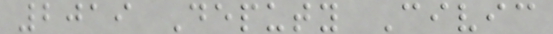2019 Deputy Civic
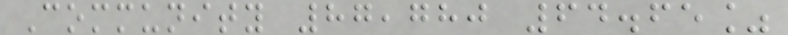Community 87,780 64.65%
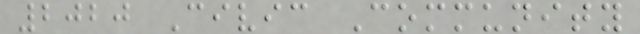2020 Civic Community
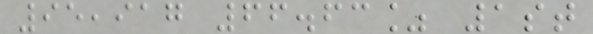95,917 66.63% 1st
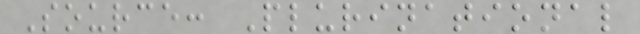Source: Plurinational
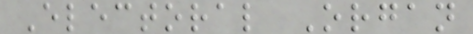Electoral Organ
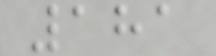181
